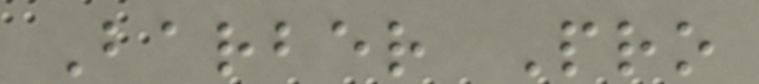Barber Pro
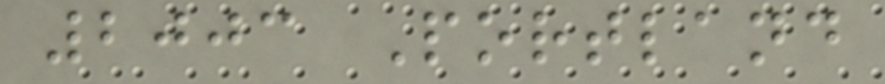2003 Portland
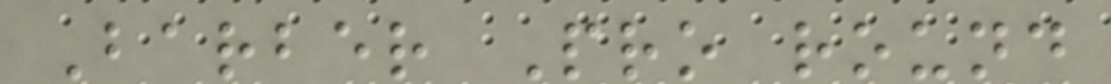Barber Pro round
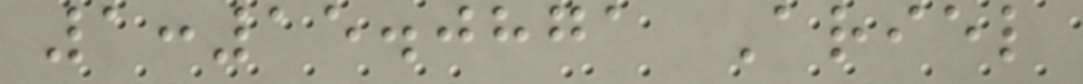1:15.0871 Ariel
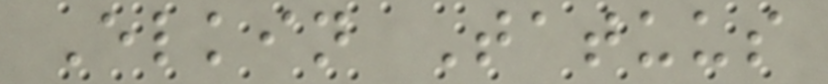Elkin Tatuus
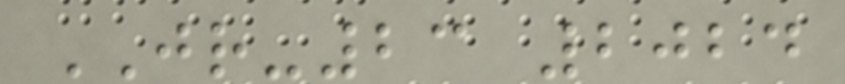JR-23 2024
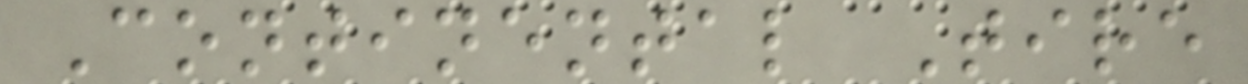Continental Tire
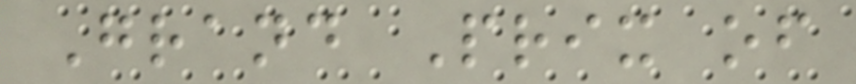Grand Prix of
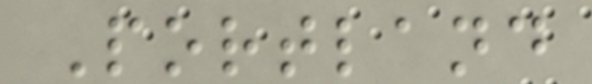Portland
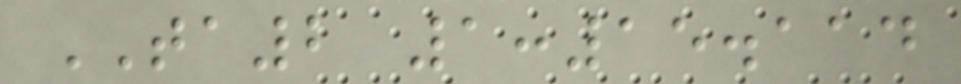TA2 1:15.114
